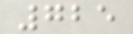725
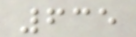635
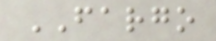FARGO
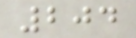204
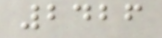2426
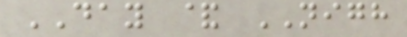DAY & NIGH
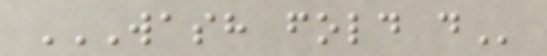WASH FOLD D
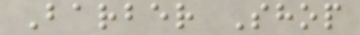Barber Shop
